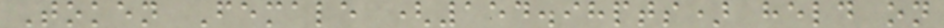Token Female (154.98pts) held on
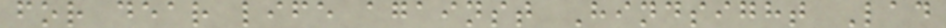for dear life against Hindsight Lad
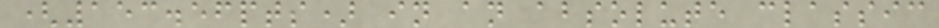(153.56pts) in an absolute classic
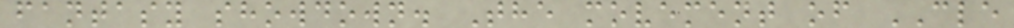fantasy showdown. The movement of CLE
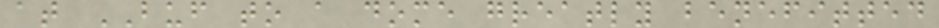at BUF to a dome greatly benefitted
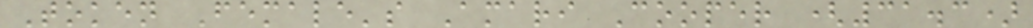Token Female's Amari Cooper (31.3)
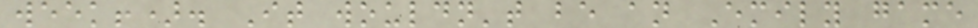week!). It wouldn't be an Emily game
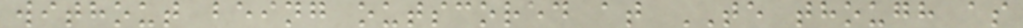without being outscored at TE though as
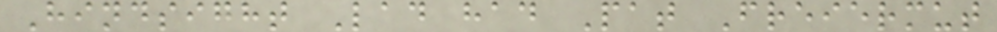Hindsight Lad had Pat Freiermut
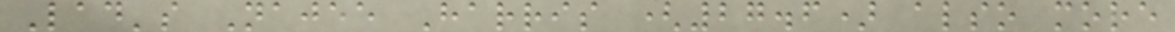Lad's Najee Harris (27.6) also more
